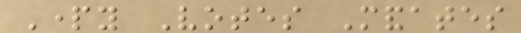Party Votes Mandates
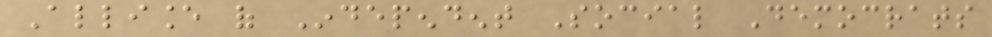Alliance of Independent Social Democrats
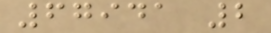67941 2
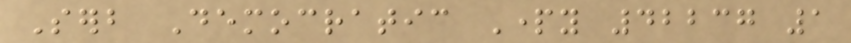Serb Democratic Party 42237 1
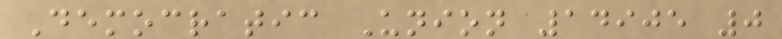Democratic Union 14905 0
